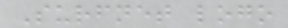Surfnet logo
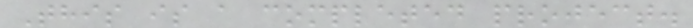This is a completed project.
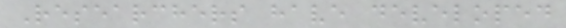Researchers have developed
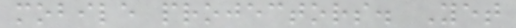mobile projectors. Yet
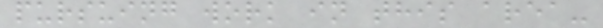pursuing work in this area-
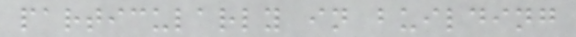particularly in building
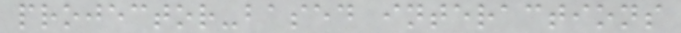projector-based interactions
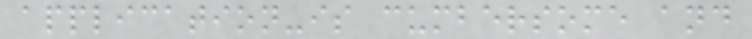application-is cumbersome and
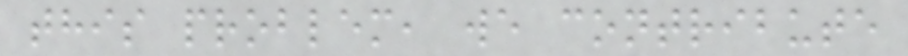this problem, we contribute
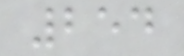254
